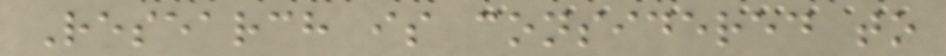Research is considered to
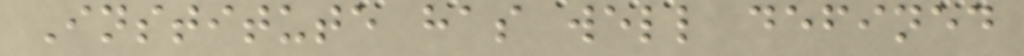Institute has well defined
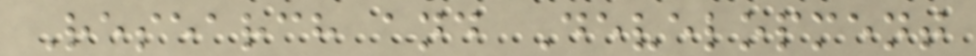Research and Development
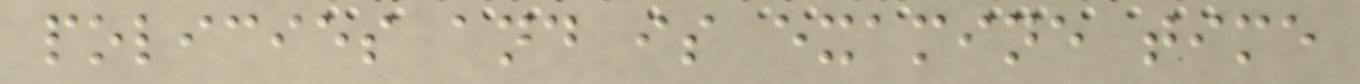policies and is examine time
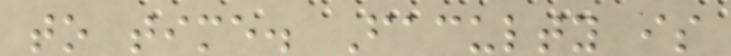to time. Faculty is
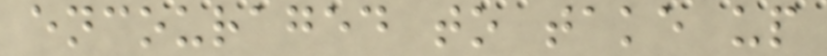encouraged to take up
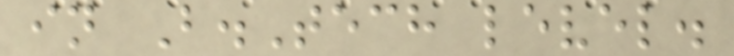in B.Tech level.
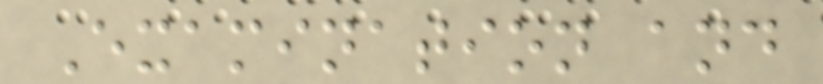Examination and
